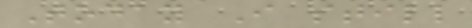Today I still
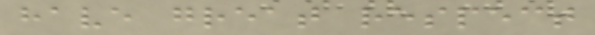have great respect
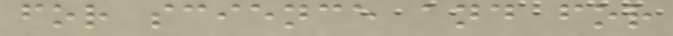for science and for
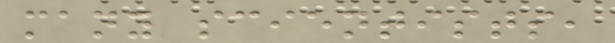many scientists,
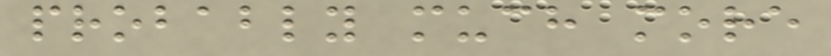probably much more
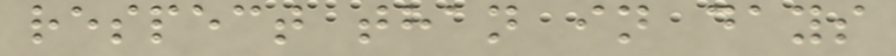respect than in days
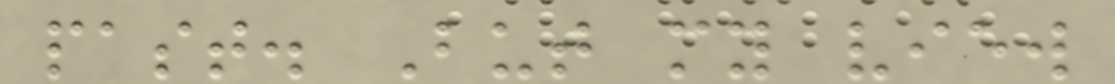past. But my view
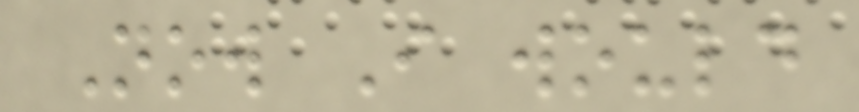Now I would
